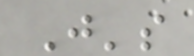J's
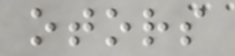otors
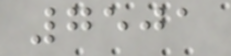7501
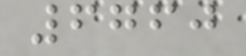6760
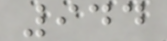944
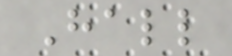Hall
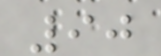90
